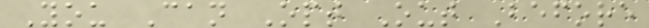You Can Opt Out Before
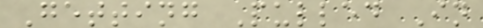Getting Pulled In
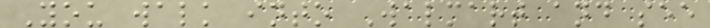You walk into Walmart and see
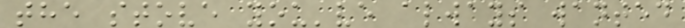the stove you've always wanted
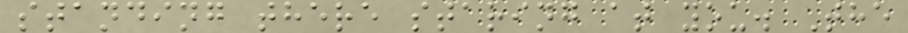standing there staring at you. The
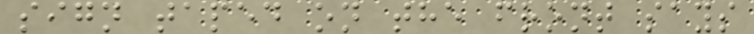sign taped on the front says
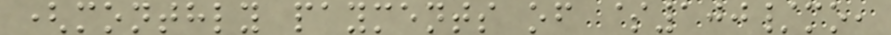(monthly payments of $100/mo,
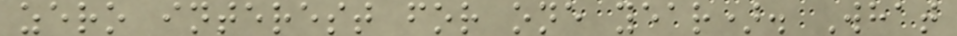zero interest for one year). What
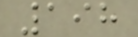198
